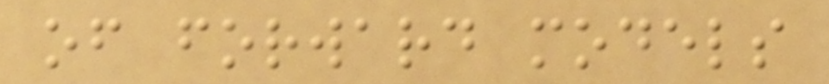of forward models
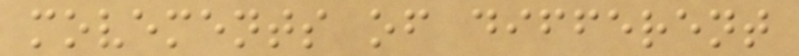movements of different
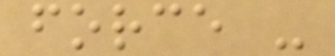force -
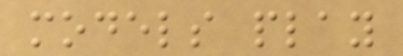models play
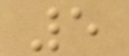5
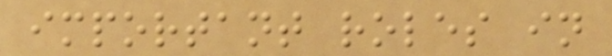important roles in
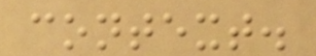context.
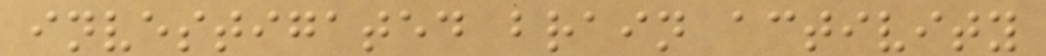investigated brain activity
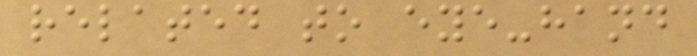related to eye-hand
